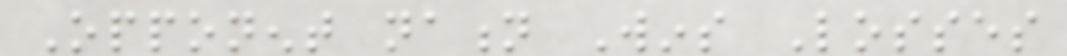Opponent nation Wins Losses
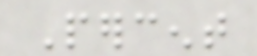Percent
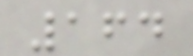164
